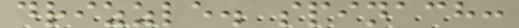drizzle. spinach:
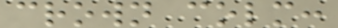crown colm:
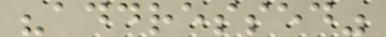"addressed"
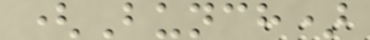(Bunch)
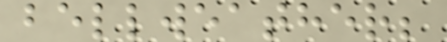bellweather;
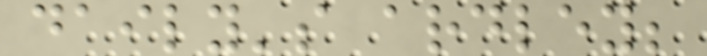daily's ardley;
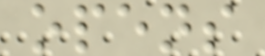opens
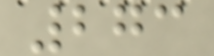273
